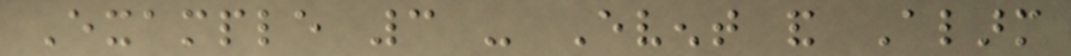Example 3 - Event and Alarm
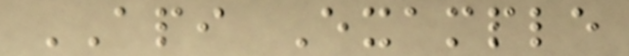API Example
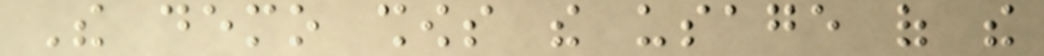The demo shows the usage of the
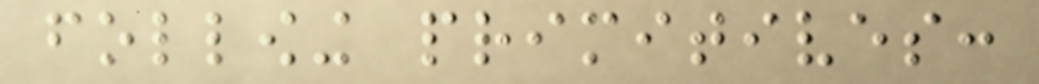following primitives:
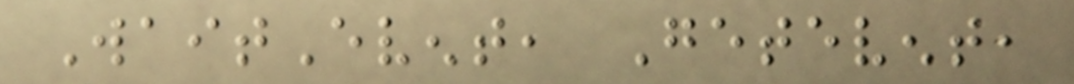WaitEvent, Getevent,
